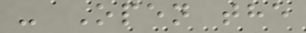- Open the
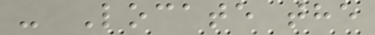- Locate the
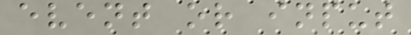event or input
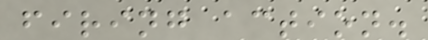firing action.
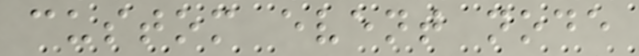custom event node
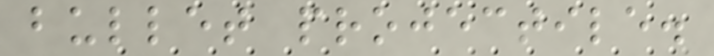bullet projectile.
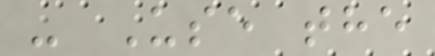- Use the
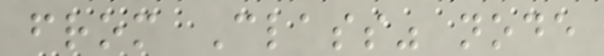from Class" node
